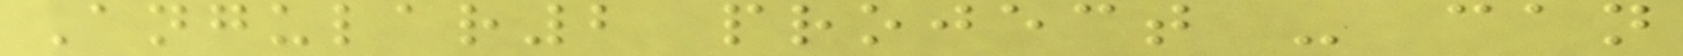Angular2 project - can
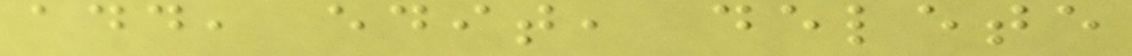add, edit, delete
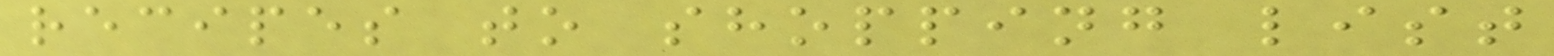recipes to shopping list
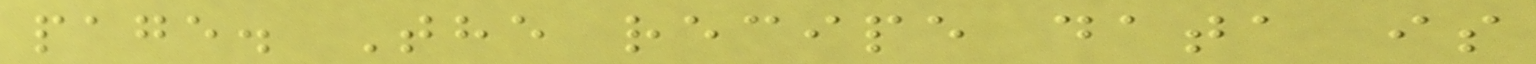page. The recipe data is
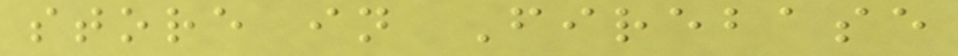store in Firebase
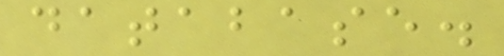database.
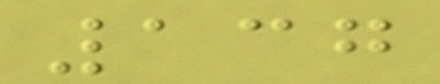137
